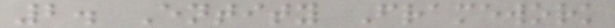2. Entity Framework
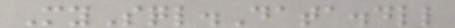MySql.Data.dll
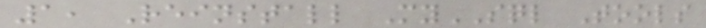1, Reinstall MySQL Tools
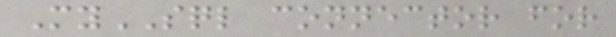MySQL connector for
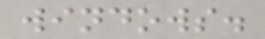windows.
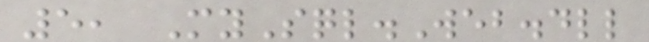5, MySql.Web.dll
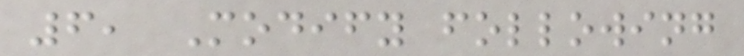6, Modify following
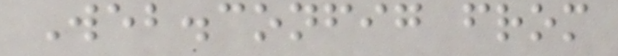Web.config from
